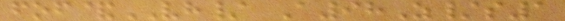fof&VH/ A98Z/s1
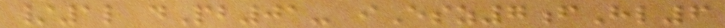/1l dPb01- iEsz7fHl6
